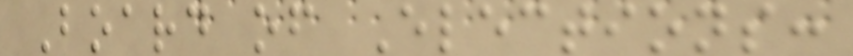Board of Elections:
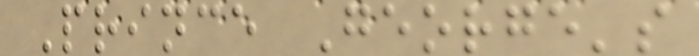Prince George's
